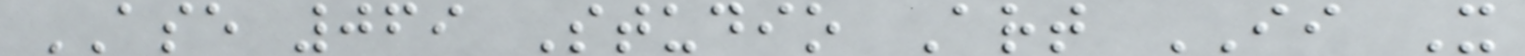ASE 069 Studio Art II X
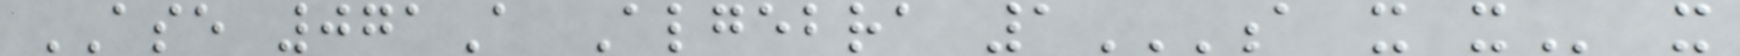ASE 071A Algebra 1A X X x
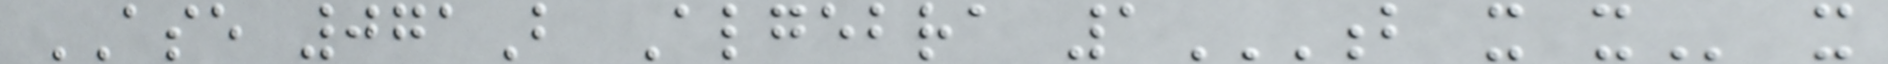ASE 071B Algebra 1B X X x
